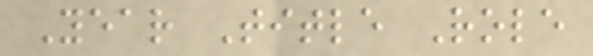Year Title Role
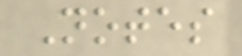Notes
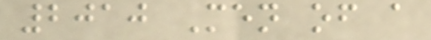2010 Men of a
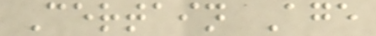Certain Age
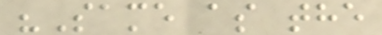"Same as the
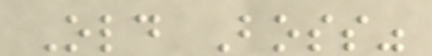Old Boss"
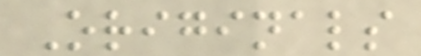Originals
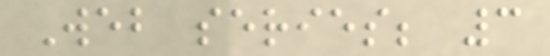Web series; 3
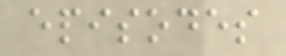episodes
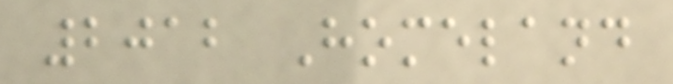2012 Homeland
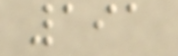191
